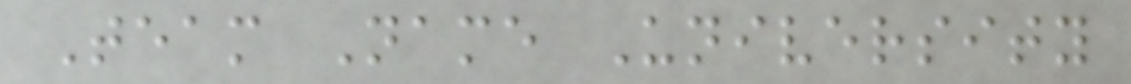Team Name University
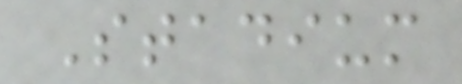Stadium
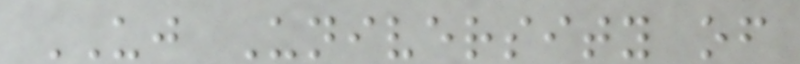UJ University of
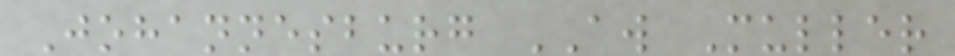Johannesburg AW Muller
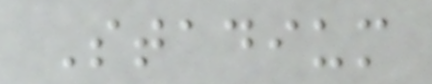Stadium
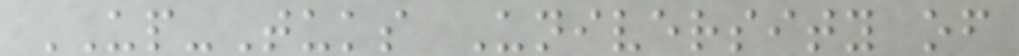UP-Tuks University of
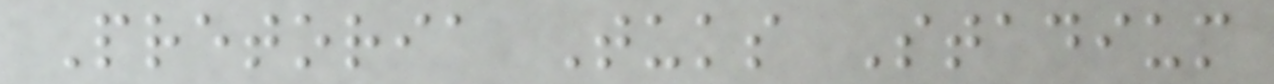Pretoria Tuks Stadium
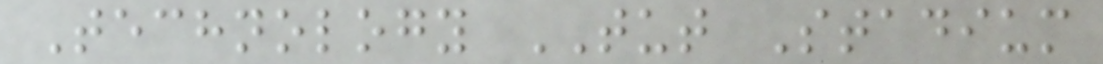Technology TUT Stadium
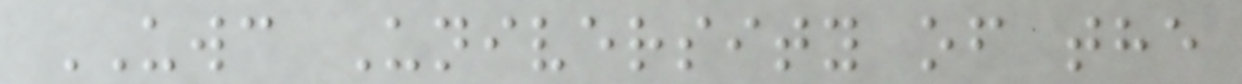UWC University of the
